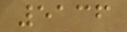5136
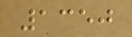1350
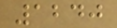1240
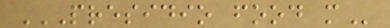PRESIDIO FOOD M
